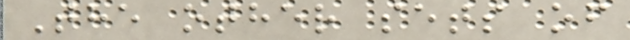The other sets of
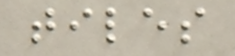tiles
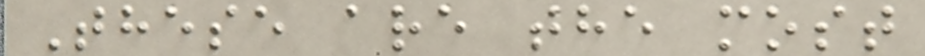These are the most
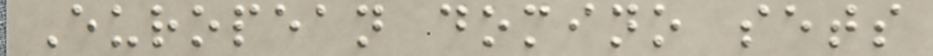European domino sets
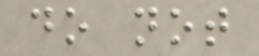do not
